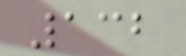132
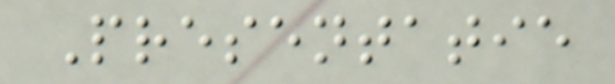Presentatie
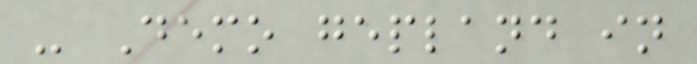- Demo gepland in
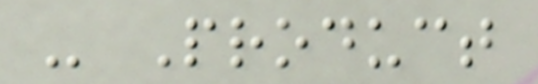- Product
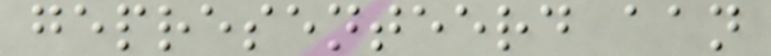gepresenteerd aan
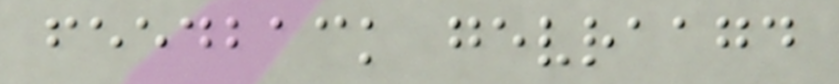feedback gevraagd
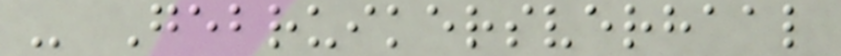- Gebruikersverhaal
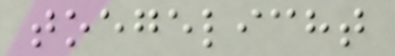toegelicht
